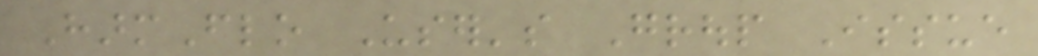HarmFlo User's Group Issue
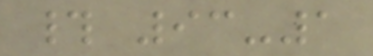# 93-1
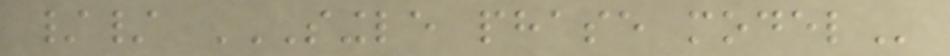// SINGLE PHASE MODEL
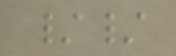//
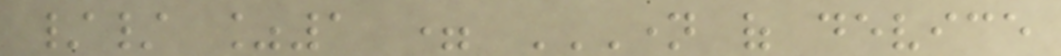// %1 = NAME OF DEVICE
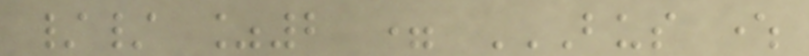// %2 = BUS WHERE
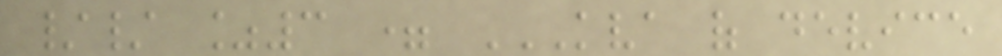// %3 = KVA OF DEVICE
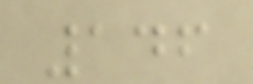146
